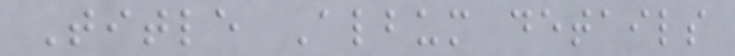Title Album details
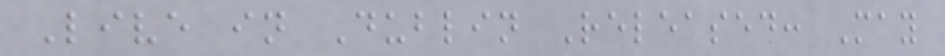Live in Dublin Released: May
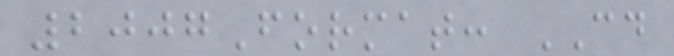2007Format: CD
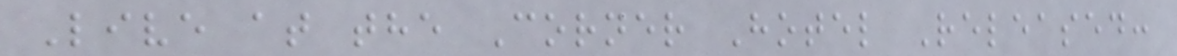Live at the Corner Hotel Released:
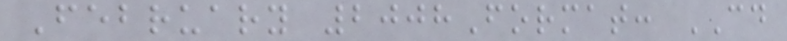February 2008Format: CD
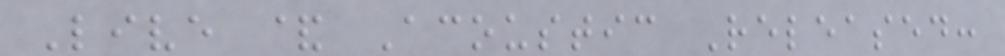Live & Acoustic Released:
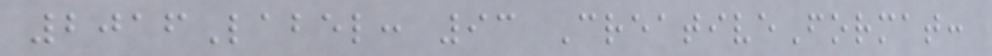2016Label: 93 CreativeFormat:
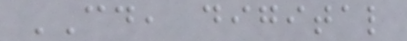CD, digital
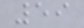59
